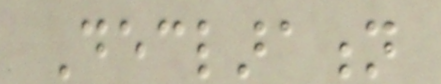Declaration
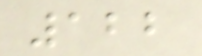122
